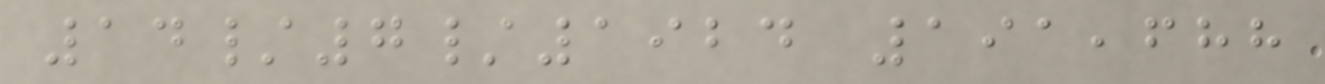14/7/1924 191,688
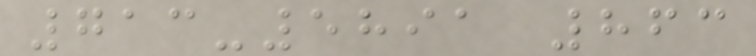713-5891 863
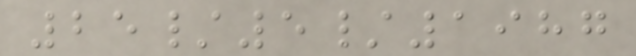25/5/1987
